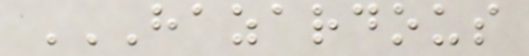HAZARDOUS
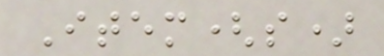Item(s)
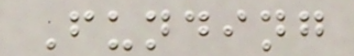Funding
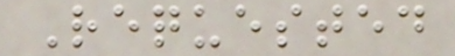Requested
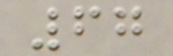67
